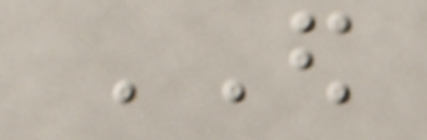ED
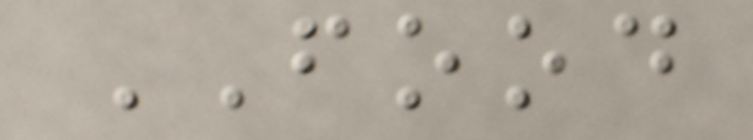FOOD
